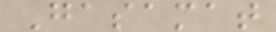Gasamat
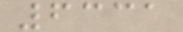6331
